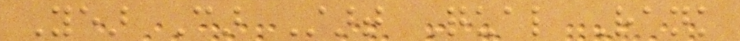Year Car Start Qual Rank
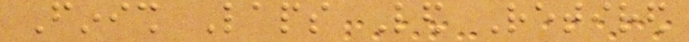Finish Laps Led Retired
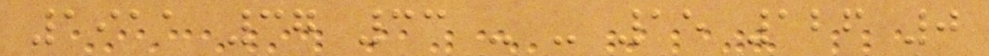1911 37 33 - - 15 126 0
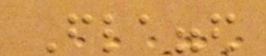Flagged
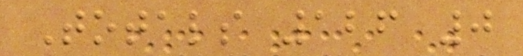Totals 126 0
